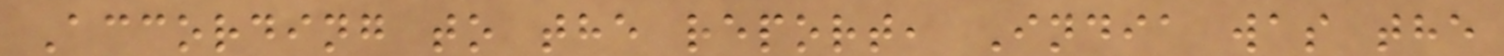According to the report, India was the
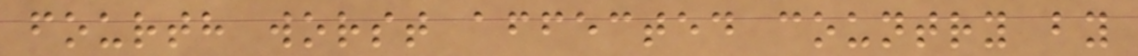fourth worst affected country by
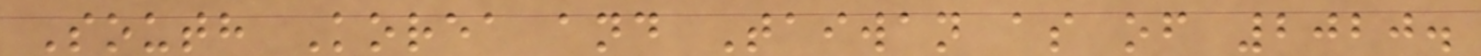South Korea and Taiwan as of 2020.
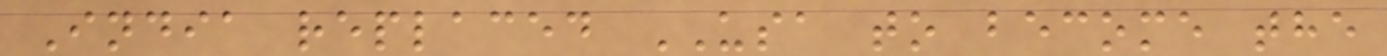India replaced USA to become the
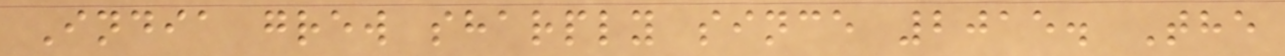India grew sharply since 2015. The
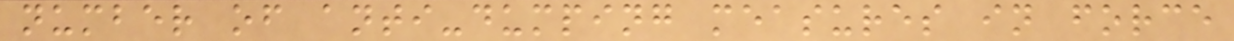number of anti-dumping measures in force
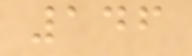146
